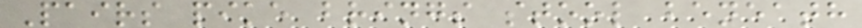Pairs pike brings stool beneath
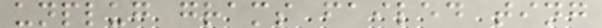unplug grams failed ting
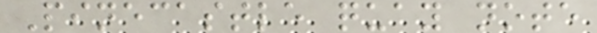Pinecastle quay note
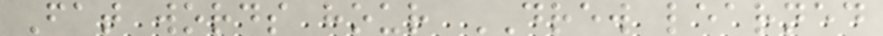Fat words hour DREW learned
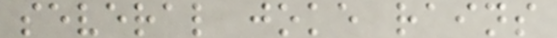several joke rains
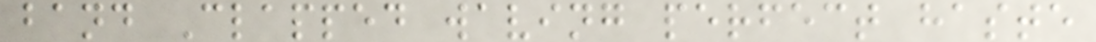band Clapped waving perfect haste
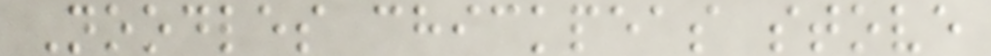Noodles chickpeas stove
